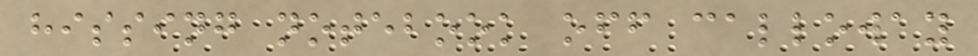hissing notebook off calloway
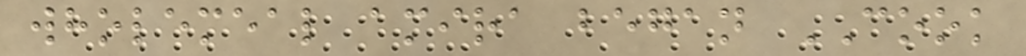wholemeal amira began COOK
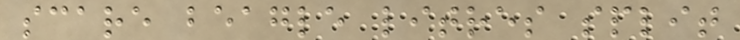scare beagle litres split
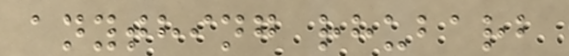anything rhubarb
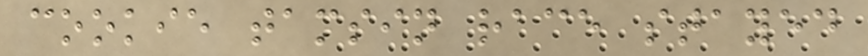cookie tamsin race stayed
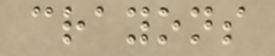crayons
